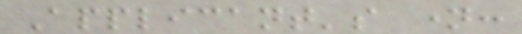Applicant's name:
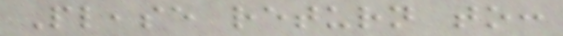Please return to:
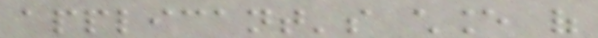applicant's chance of
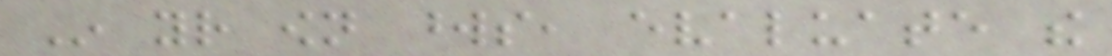In your own words, evaluate the
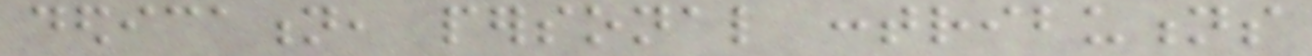dedication, personal contributions
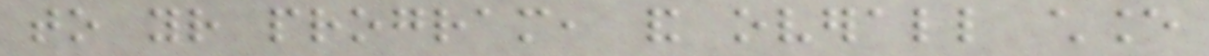to your program, and overall chance
